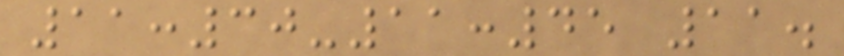11:30-11:45 11.
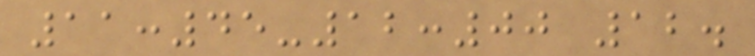11:45-12:00 12.
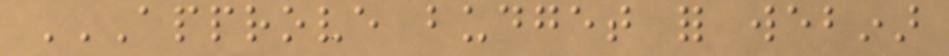APPROVE BUDGET FOR WEBINAR
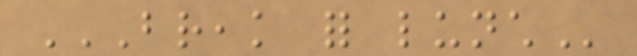BREAK FOR LUNCH
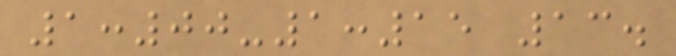1:00-1:15 13.
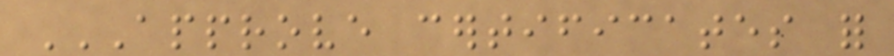APPROVE CERTIFICATES FOR
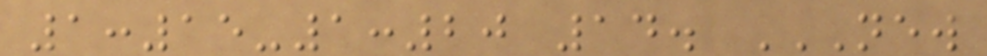1:15-1:20 14. NEW
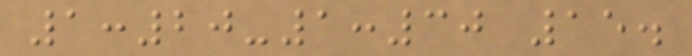1:20-1:30 15.
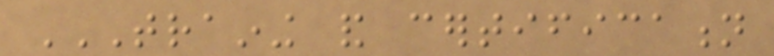TRAINING AND CERTIFICATION
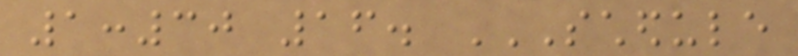1:30 16. SCHEDULE
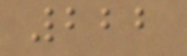222
